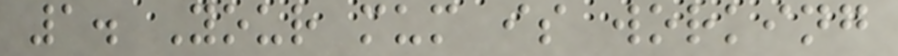1. Your mum is working
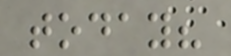today?
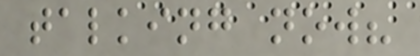talking now?
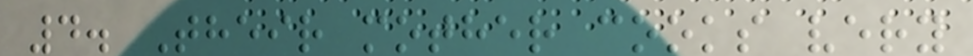4. Their mother cooks very
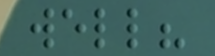well?
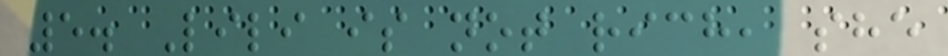5. Lili is not rich, she
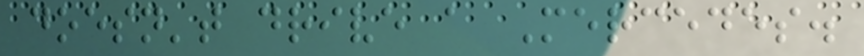doesn't drive a Mercedes.
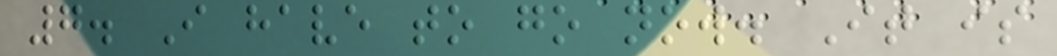7. I have to go now. It is
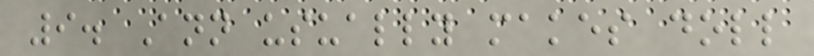9. Ann usually makes doll
